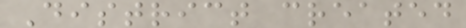District created
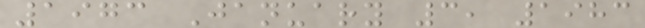1973 January 3, 1983
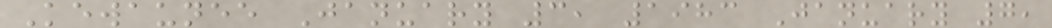Kewaunee January 3, 1983 January 7,
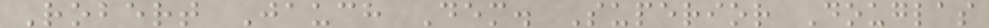Robert Jauch Dem. Superior Douglas
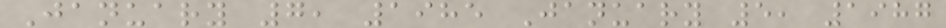January 7, 1985 January 5, 1987
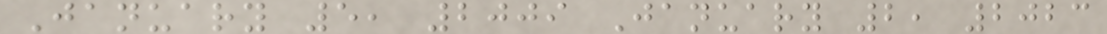January 5, 2009 January 2, 2023
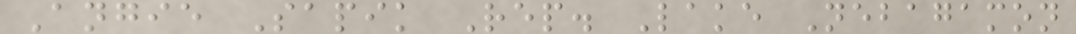Angie Sapik Rep. Lake Nebagamon
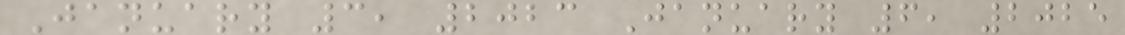January 3, 2023 January 6, 2025
